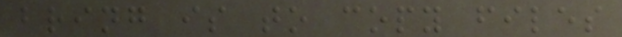bring is to copy files
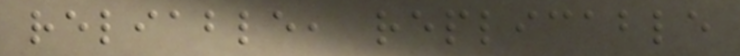reliable, replicable
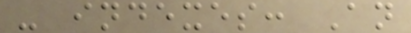- indexes: An
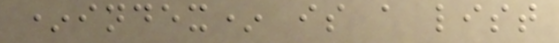*index* is a list
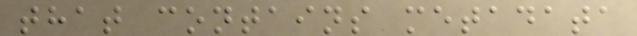that contains metadata
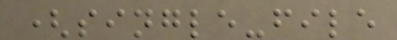(single-file
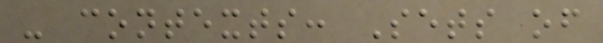- contexts: Sets of
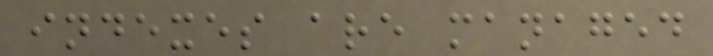indexes are managed
